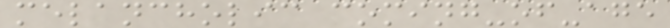melancholic coming-of-age
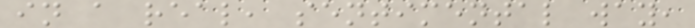in a real, sentimental way,
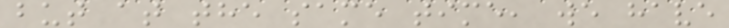but at the same time, we have
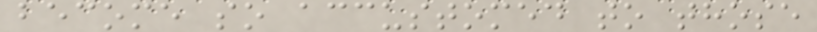become so accustomed to those
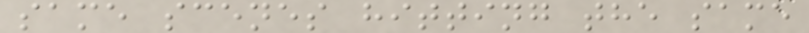same scenes hitting the same
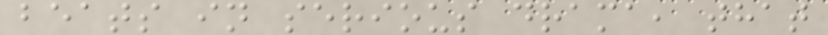beats in serious drama, that
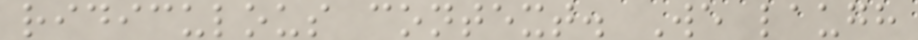ridiculous context. We laugh
